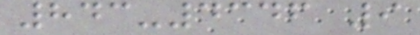843-4346 9
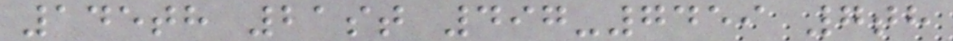145th 21st 497-7459 7th
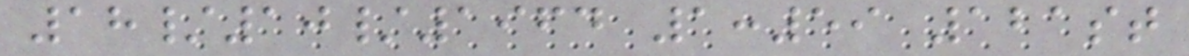18/10/1964 1:59 121st
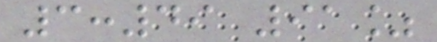3:49 91%
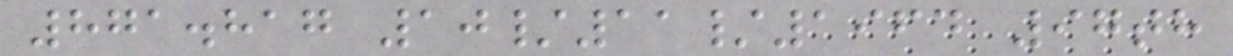871.817 10/11/1964 97th
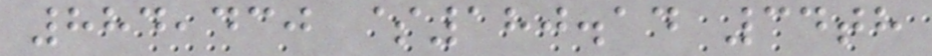884,430 $180.14 34th
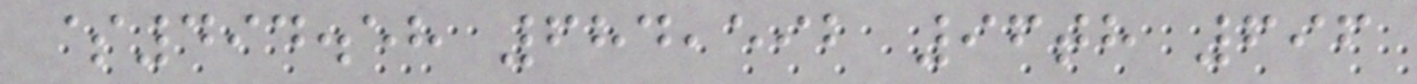$494.58 684,592 96th 696
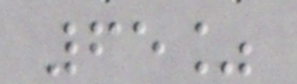65%
